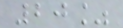20%
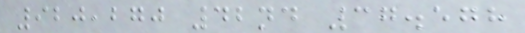920,270 42nd 37.578
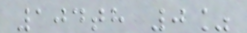104th 0%
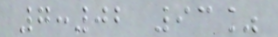7:02 93%
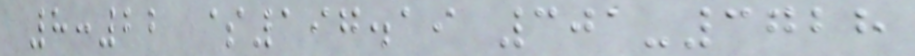8:22 $197.19 301-3728
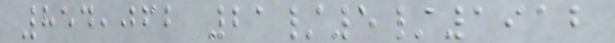854,062 21/5/1912
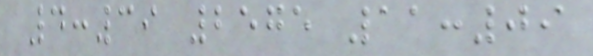4:39 2575 11:09
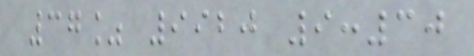37% 9920 9:30
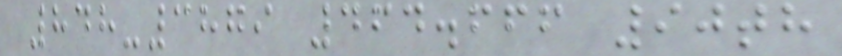848-3879 464.666 90th
